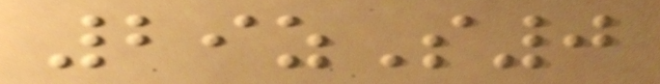29zS0
